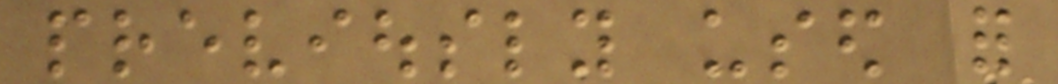previously used for
